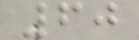60
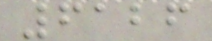6126
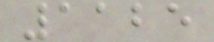1125
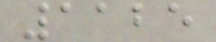1125
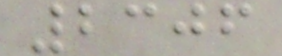2306
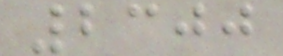2300
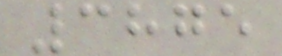3875
